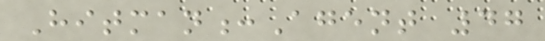Hitman:Agent 47
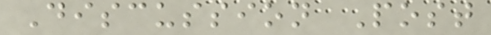Discussion Post
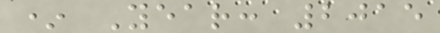* Year: 2015
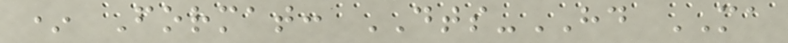* Format: DTS-HD MA
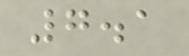7.1
